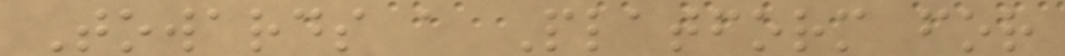Towards a Platform for
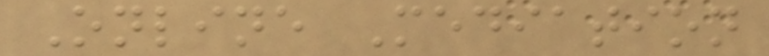Online Mediation
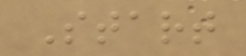Start
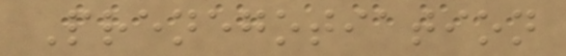Prenegotiation
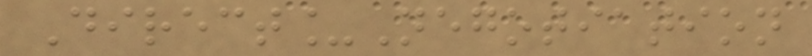Direct_Negotiation
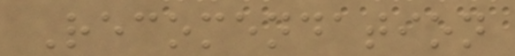Recomendation
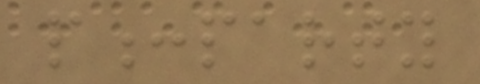p:party
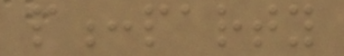p:party
